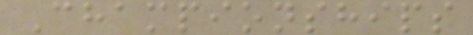Championships
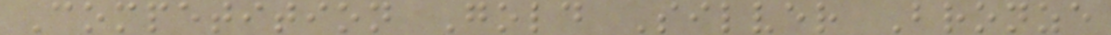Competition Gold Silver Bronze
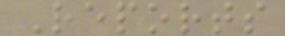Reports
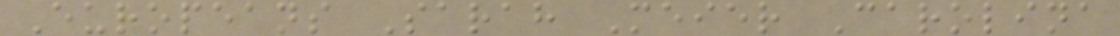Europeans Sarah Meier Carolina
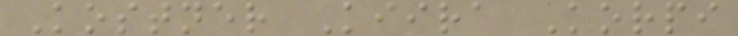Kostner Kiira Korpi
